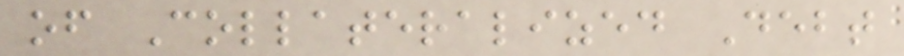of Collateralized Debt
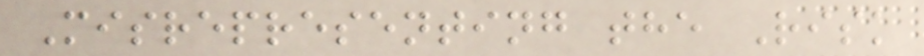Misrepresenting the Risk
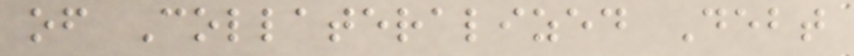of Collateralized Debt
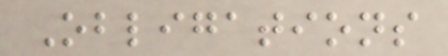Obligations
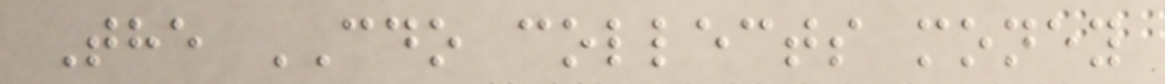The CDO collects money
